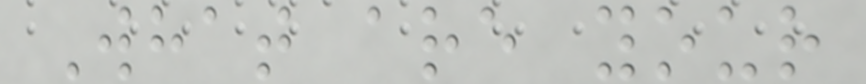What are your
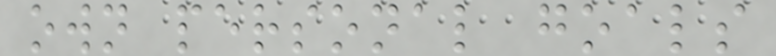own personal goals
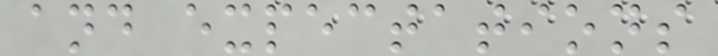and expectations
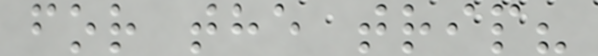for the trip?
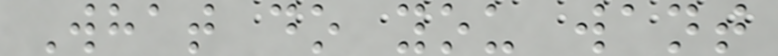What do you want
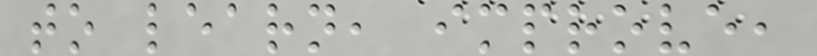to learn, improve,
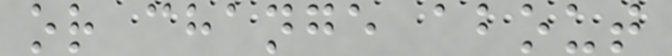or change about
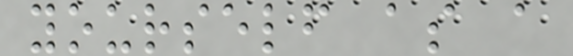yourself as a
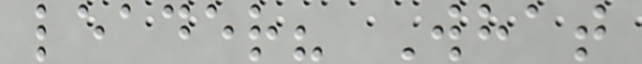leader? What
